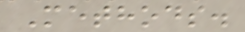Methods.
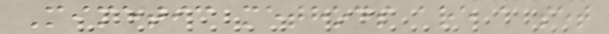Mimetic methods are a set
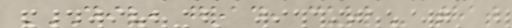DIV, GRAD, CURL that
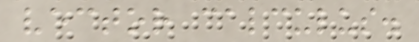vector calculus.
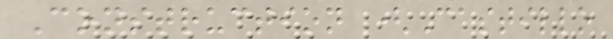Construction (Castillo
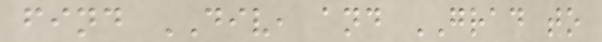find DIV, and GRAD to
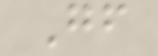Gf
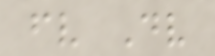fv Dv
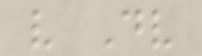v Dv
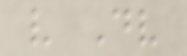v Dv
